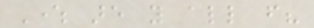Where are you all from?
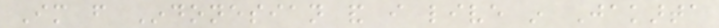Im from Indonesian and i live in Jakarta
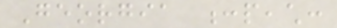Georgia :peach:
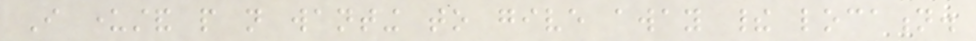I understand people not wanting to give away their location.
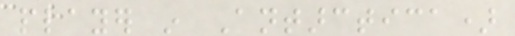player in Antarctica)
